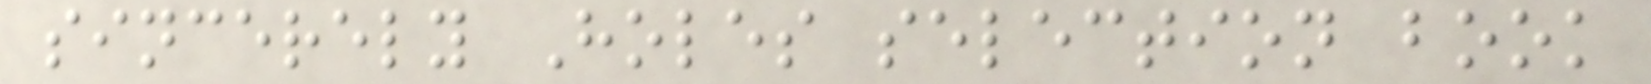sincerely Holes selection book
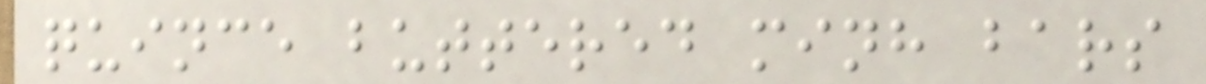quince buttered minh bars
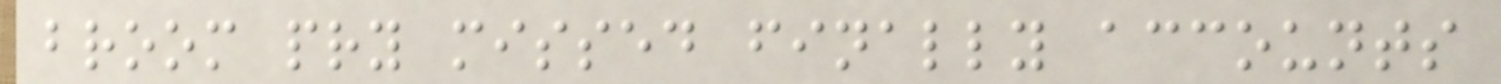broom pry missed finally accounts
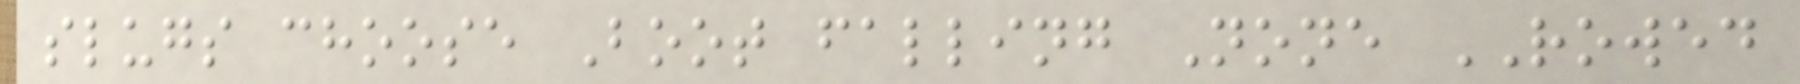slugs choose Boot falling None ROWED
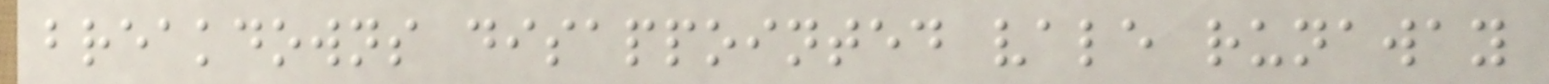breakdowns disappointed vale runaway
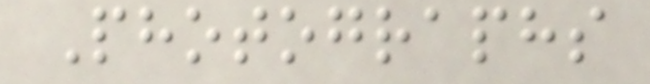Photographs
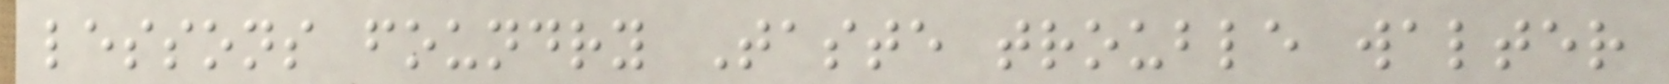lessons foundry Taste trouble walter
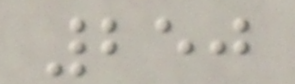250
